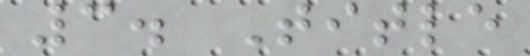3. Title
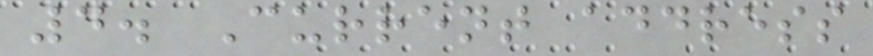4. Current address
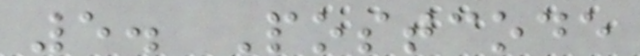5. Postcode
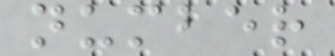number
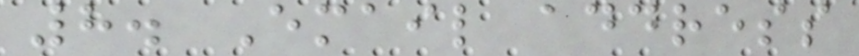8. Email address
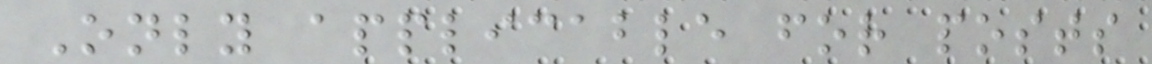Only applicable for posts
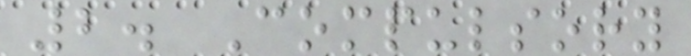2. Compulsory
